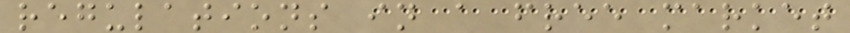regulations in a free market
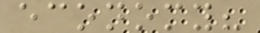economy?
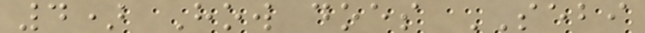4) How does SEBI
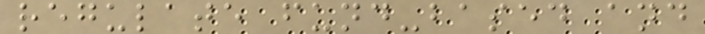regulate fund-based and
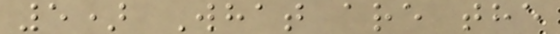5) What are the
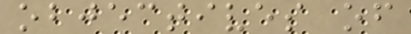objectives of
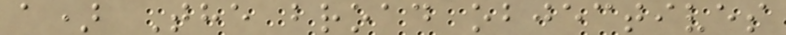a) The broad objectives
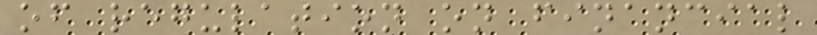of regulation on financial
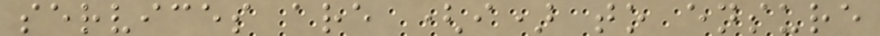services are (i) to ensure
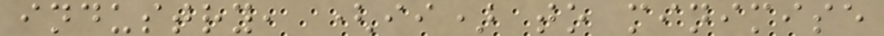industry, (ii) to minimise
